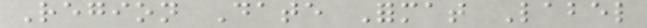Region Date Format Label
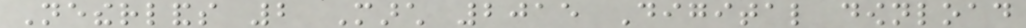Netherlands 2 March 2015 Digital download
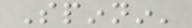Spinnin'
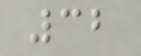32
